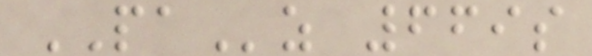PAz 669s
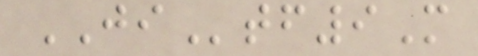JItf9M
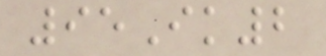95Ik2
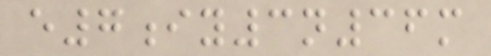e7iy3n36m
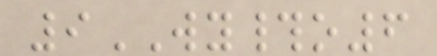9WY#o6
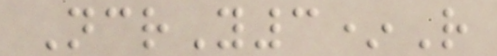NcrY3*R
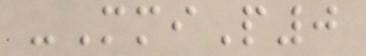-MmiP0
